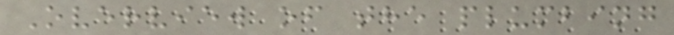Overview of the plumbing
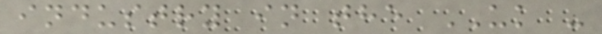industry in the UK -
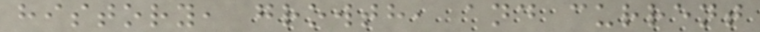history, growth, and current
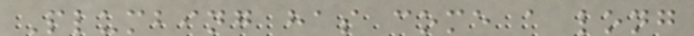Plumbing has come a long
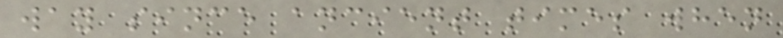way since ancient times when
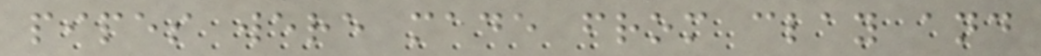pipes were made from clay and
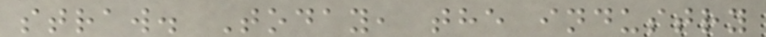straw. Today, the industry
